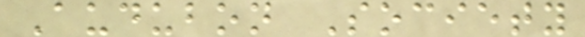Audubon Society
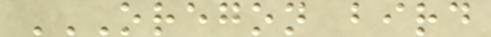OREGON BIRD
